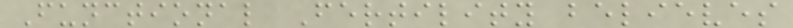Functional Fertility believes
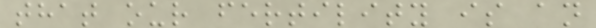that our fertility is an
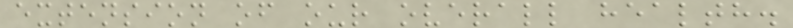extension of our overall health.
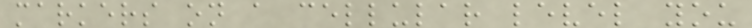markers on a cellular level you
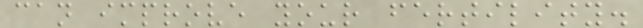can improve your fertility.
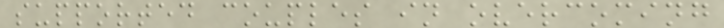supported couples in overcoming
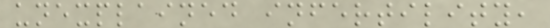unexplained infertility,
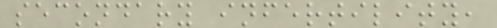secondary infertility,
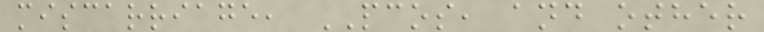miscarriage, PCOS, and other
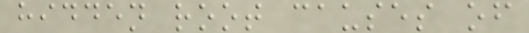hidden root causes of
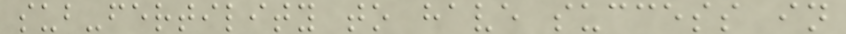sub-fertility to have success in
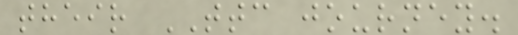their TTC journey.
